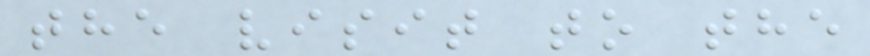the visit to the
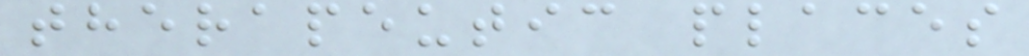therapeutic places
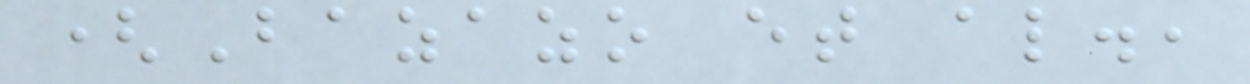(Bazazo et al.,
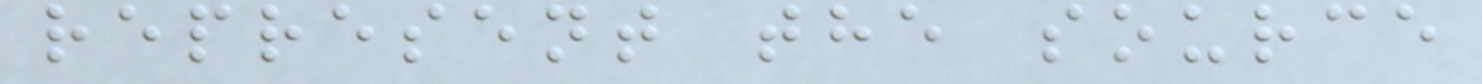represent the source
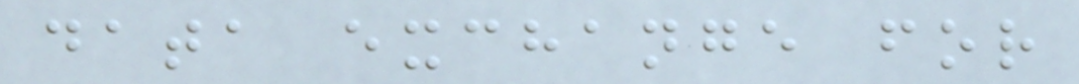data exchange for
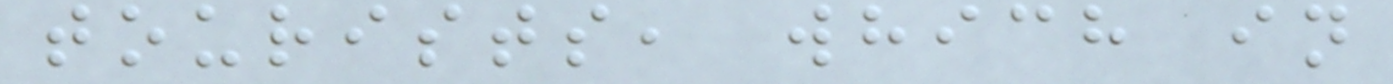tourists, which in
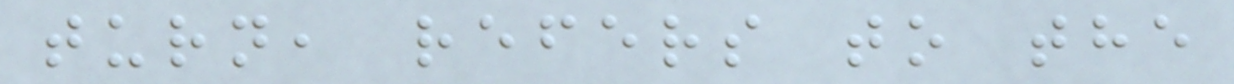turn, refers to the
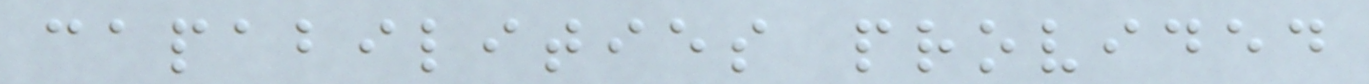capabilities provided
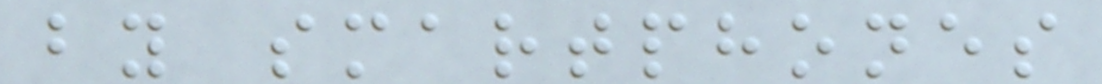by smartphones
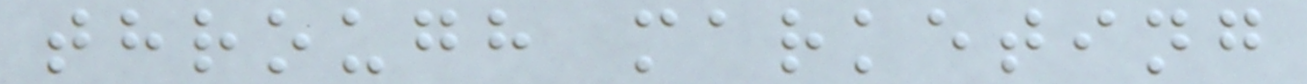through marketing
